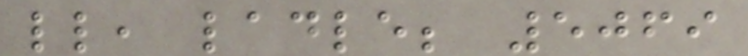ll, ladle; 5069
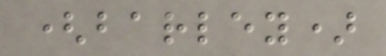(barley)
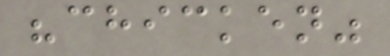"chicken"
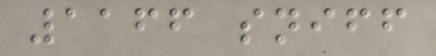1166 sniff
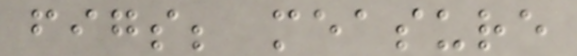figs; measure
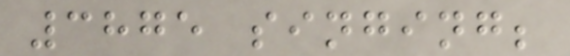3875 singing;
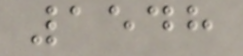1548
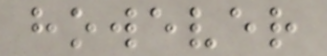however
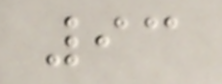93
